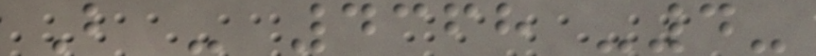B - 4368 -4-
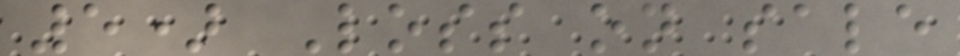5) Loss on sale
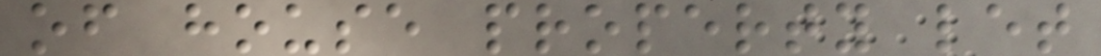of house property let
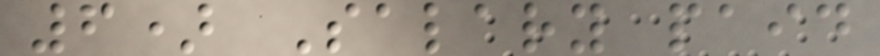6) Salary paid
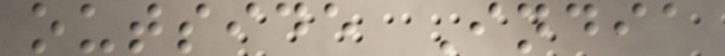outside India
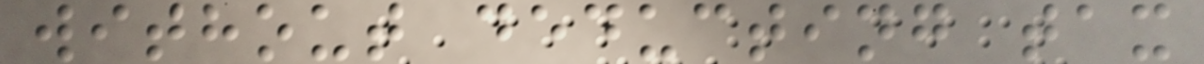without deducting tax
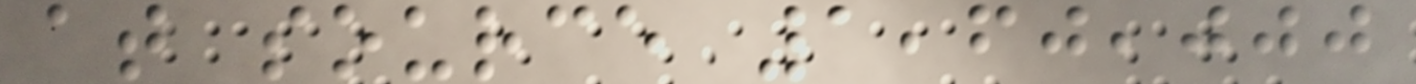at source 1,60,000
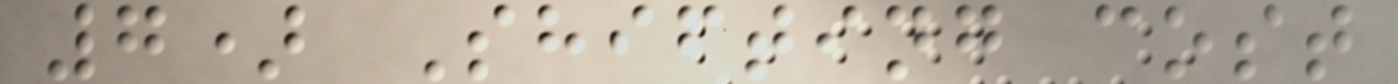7) Shifting cost
